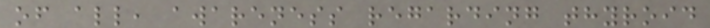of all, awareness regarding thyroid
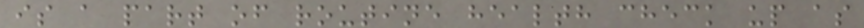is a part of routine health check up as
